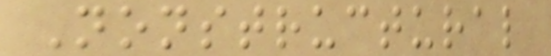Nonstructural
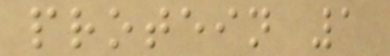protein 1
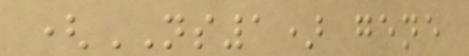(NS1) gene
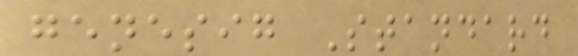genesig Standard
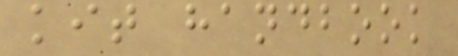kit handbook
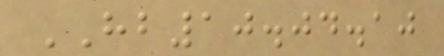HB10.04.10
